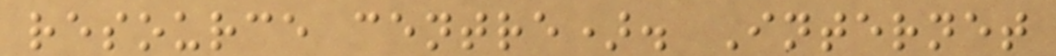resource centre). Internet
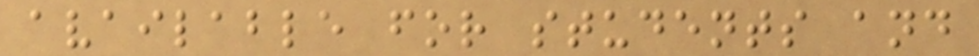available for students and
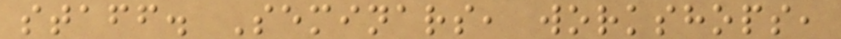staff. Seminars, workshops,
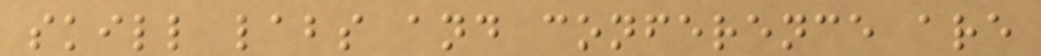skill labs and conference are
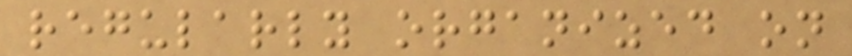regularly organized on
